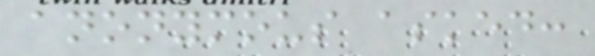anonymous asked:
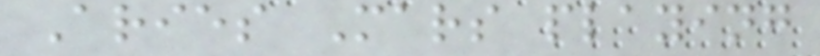Aries Mars playing
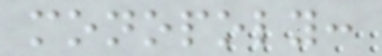monopoly:
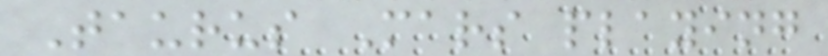Taurus Mars playing
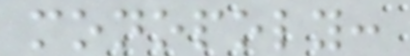monopoly:
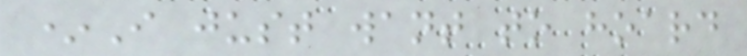*I just want to hoard
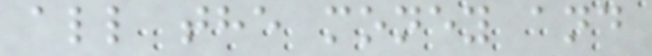all the money and
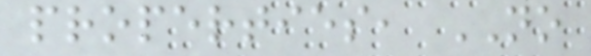properties, NO
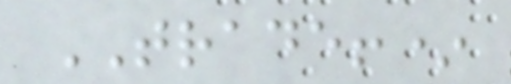TRADE!*
